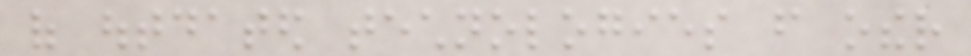of outdated technologies from other
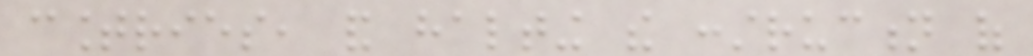countries, and halting the construction of
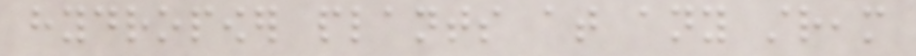hydropower plants at any stream
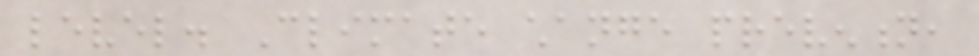level. Climate change prevention,
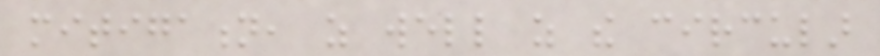mitigation, as well as the circular
